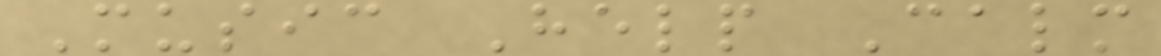Music Help Calm
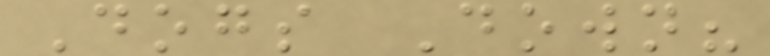Dogs Down?
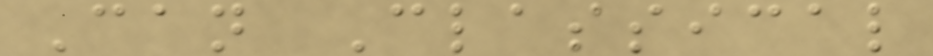Can Classical
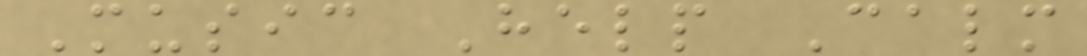Music Help Calm
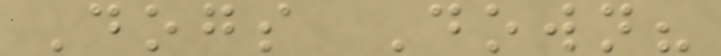Dogs Down?
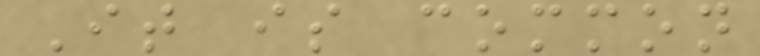It is common
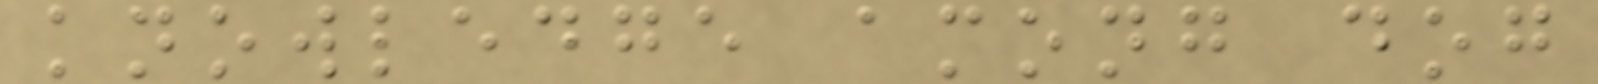knowledge among dog
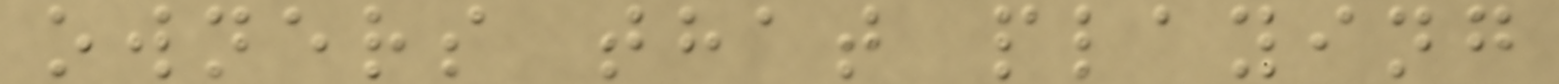owners that playing
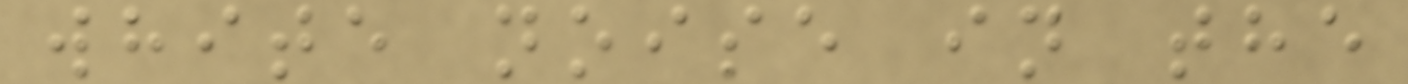white noise in the
